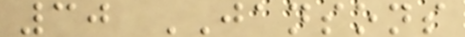30 JANSONS
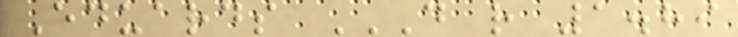Eduards D R 1.89
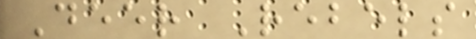Deer Rebels
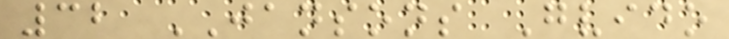32 JANSONS Gvido
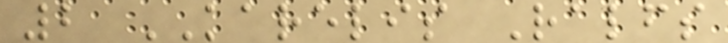2 KARELIS Ralfs
